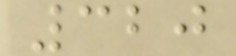320
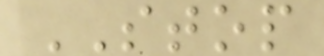STOP
